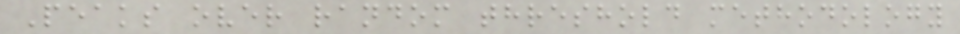Peaks over random threshold methodology
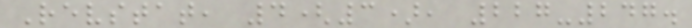Revstat, 4(3), 227-247.
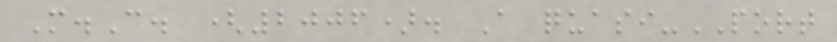M.C. (2006). A quasi-PORT
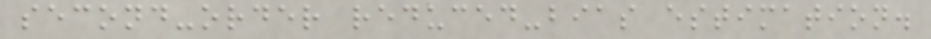second-order reduced-bias estimation.
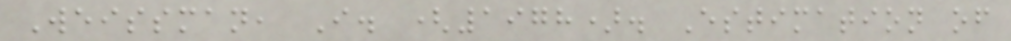Weissman, I. (1978). Estimation of
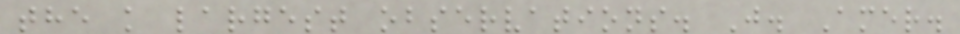the k largest observations. J. Amer.
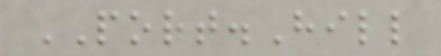PORT.Hill
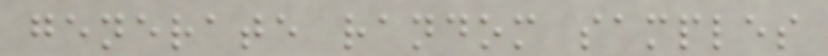generate random samples
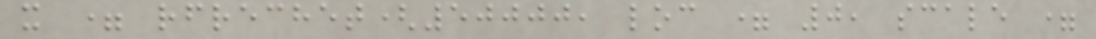x = rfrechet(50000, loc = 0, scale =
